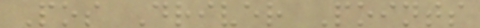Pos Driver Points
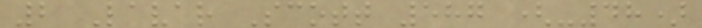2 Lavar Scott 587 (-48)
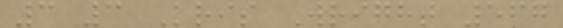3 3 Kris Wright 567
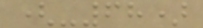(-68)
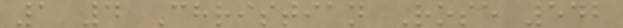1 4 Christian Rose 542
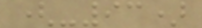(-93)
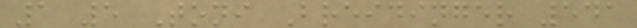1 5 Toni Breidinger 541
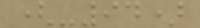(-94)
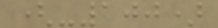(-100)
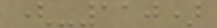(-110)
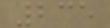235
